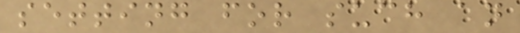setting for such an
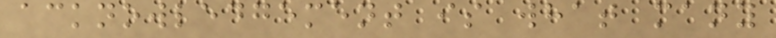acknowledgement is what many
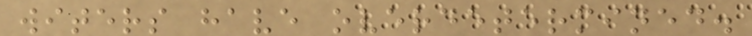witers have overdetermined.
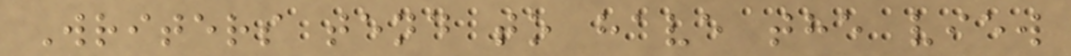Writers tend to have the view
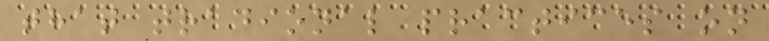that tradional practices on
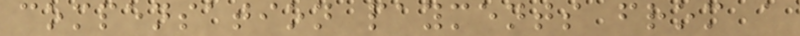compensation payments from a
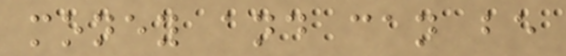money and can be
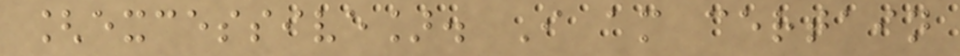[excessive]. I am certain
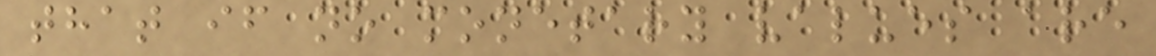that if no monetary values are
